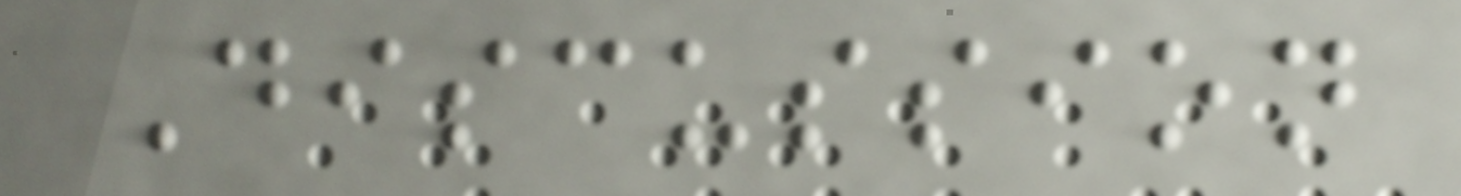Discussion
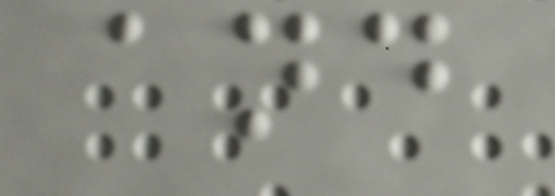and
